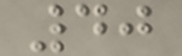40
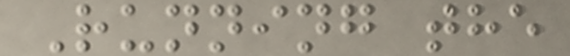Running the
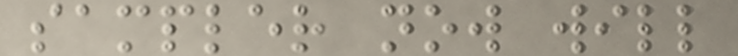sampler now will
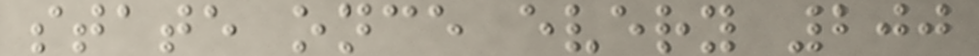state once every 200
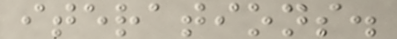iterations.
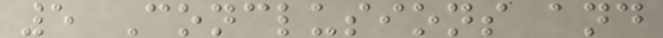5 Conclusions and
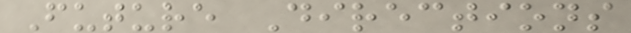Future Directions
